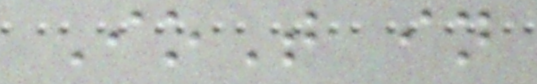IoT in
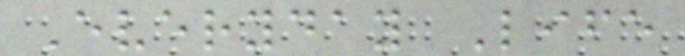Everyday Life
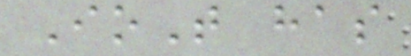IoT has
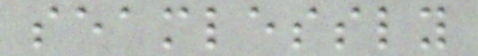seamlessly
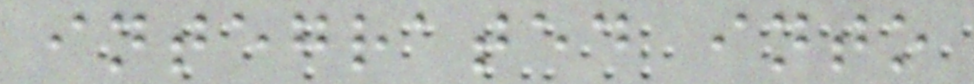integrated into
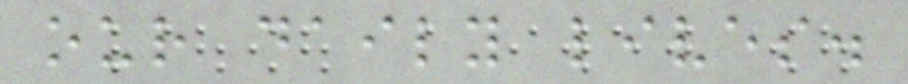our daily lives.
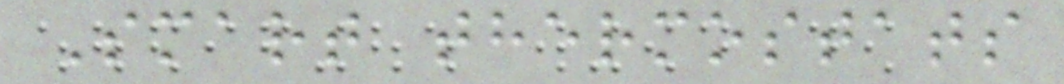Smart thermostats
